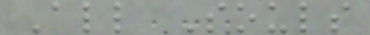All Souls
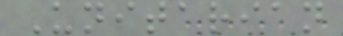Unitarian
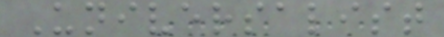Universalist
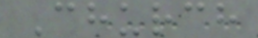Church
